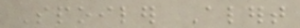Spoiler Alert
